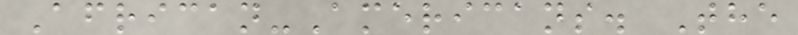African-Americans. The
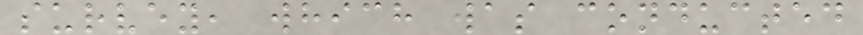survey, which was conducted
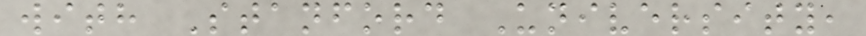with Stanford University,
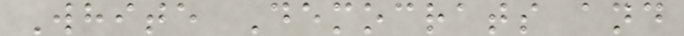White Democrats and
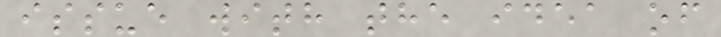issue with the idea of
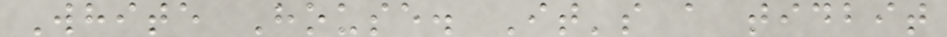White House. It's a tidbit
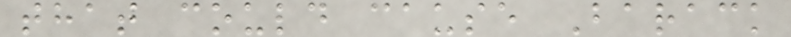that could cause Barack
